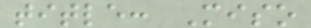title: Miso
